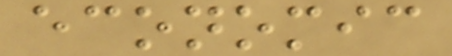economic
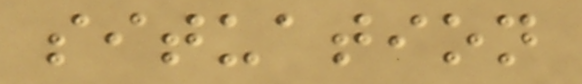situation
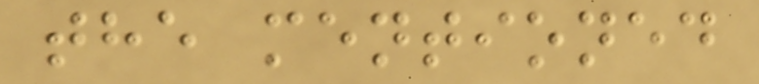the mentioned
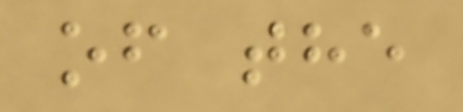of the
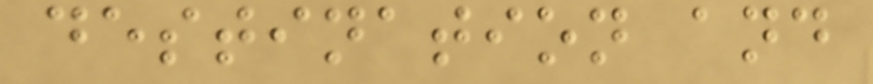destination and
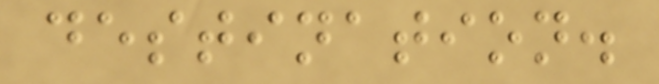destination.
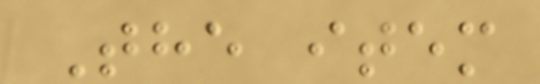The item
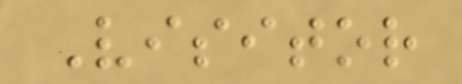Visitor
